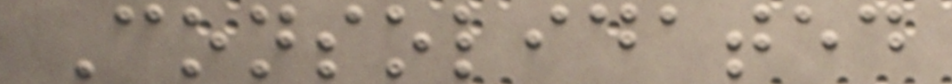Consolidated
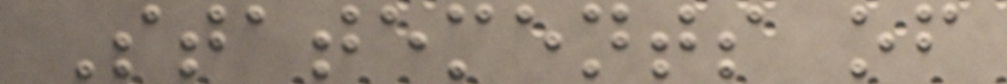Statements of
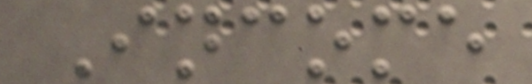Income
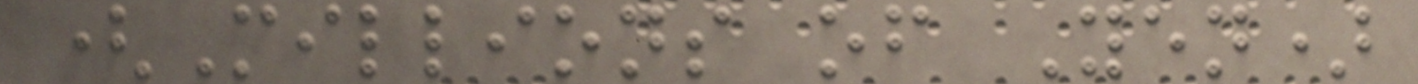(Millions of Yen)
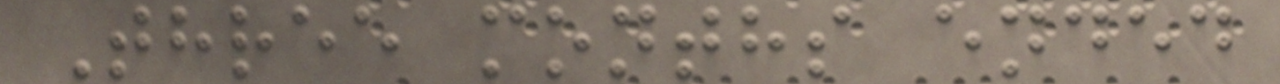Three months ended
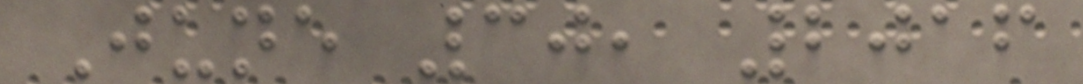June 30, 2016
